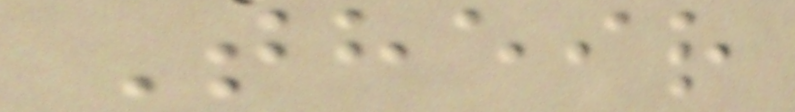Their
